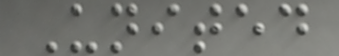United
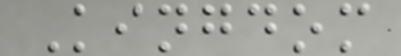Kingdom
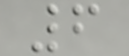6
